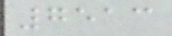7513
